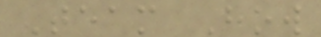Team How
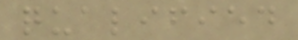qualified
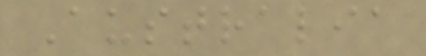Australia
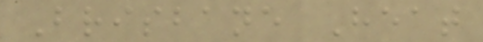Brisbane Heat
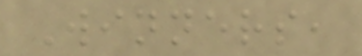Winners,
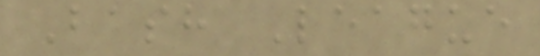Bash League
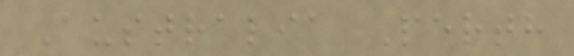Australia Perth
